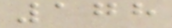178
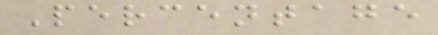Percentage
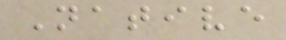Native
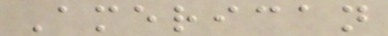American
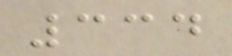334
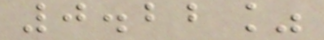0.22%
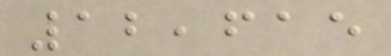12,615
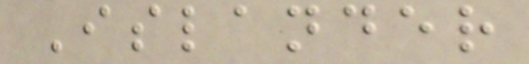Islander
